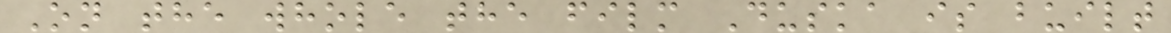On the whole the film Duska is built
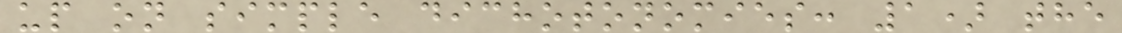up on simple dichotonomies: 1) the
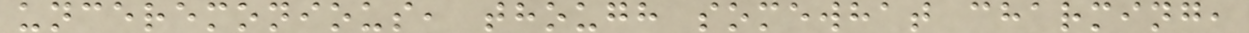unceremonious, though somewhat charming,
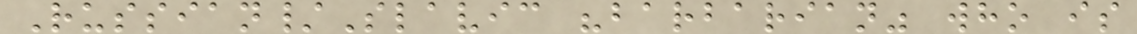Russian/Slavic "barbarian" who is
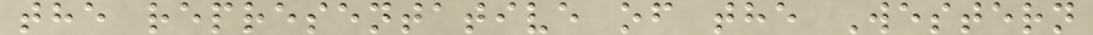the representative of the Western
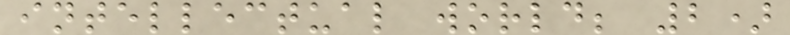intellectual world; 2)
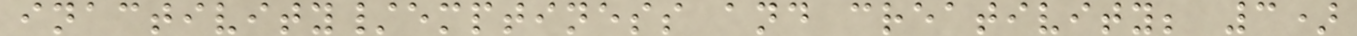inactivity/emptiness and creativity; 3)
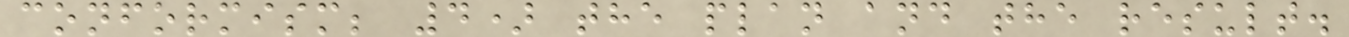conformism; 4) the plan and the result.
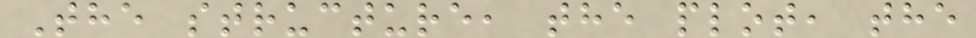The structure, the plot, the
